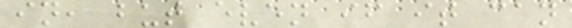in, but even if it can
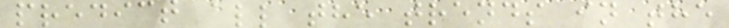predict all the trends in the
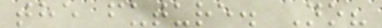the future. No?
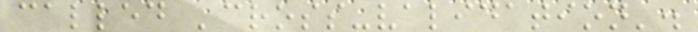called 'cross-validation'.
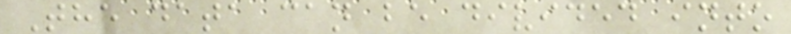The data can be divided into
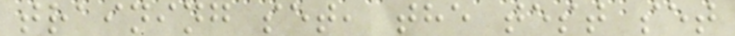training set, the test set
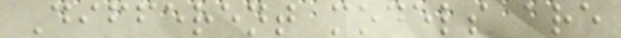Different models are
